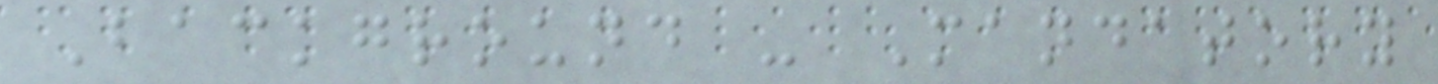Background - Mandatory
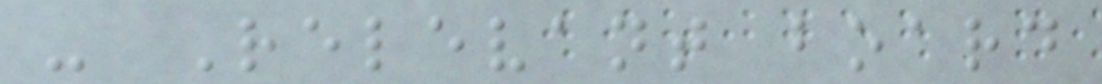- Relevant board
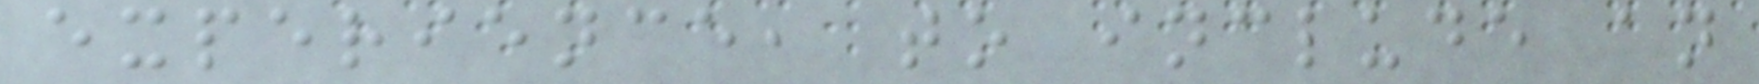experience, to include an
